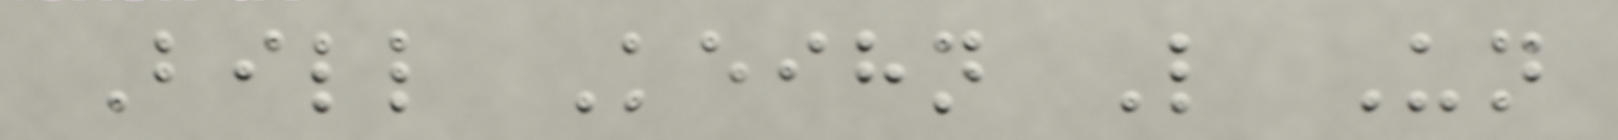Bill Keihn L Un
